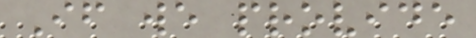If we provide
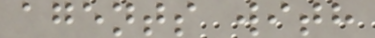agents with
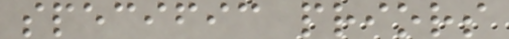specific priors
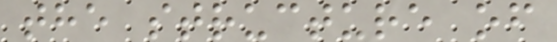the structure of
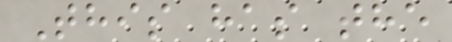This has the
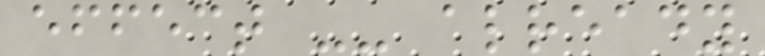effect -- already
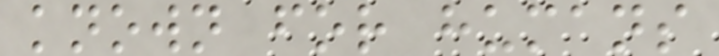known for humans
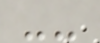--
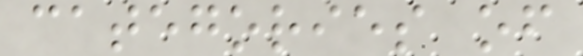categories of
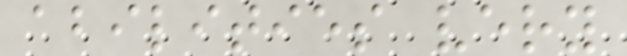abilities very
